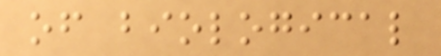of biological
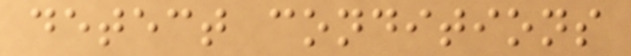detect conditions
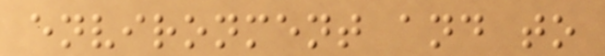environment and to
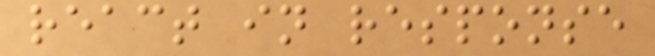react in response
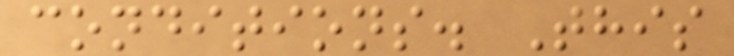conditions. This
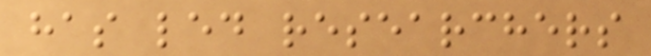has led researchers
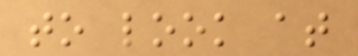to look at
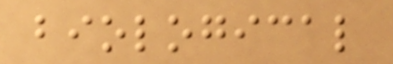biological
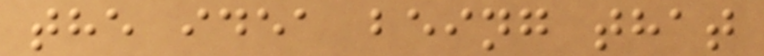the idea being that
